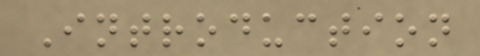Introduction
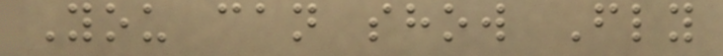You can show Fly
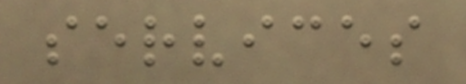services
